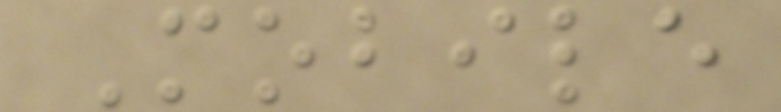Mobile
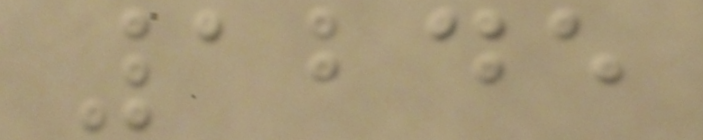1245
